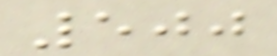500
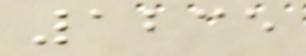1235
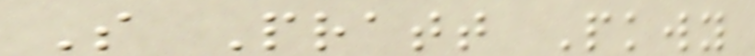S Pratt Pkwy
